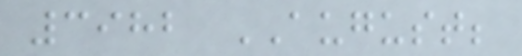3982 AUGUST;
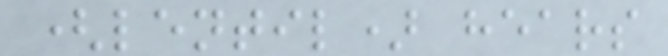(lentil) hears
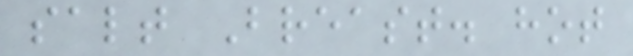salt Breast. hot
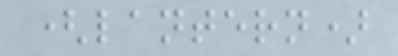(lantern)
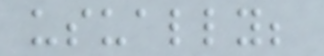usually;
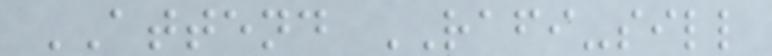ATTEND RAFI-sill
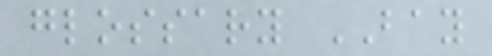glossary BAY
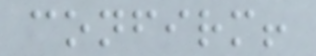confirm!
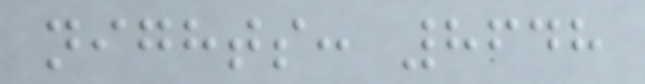nights: 8648
